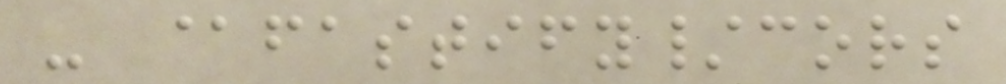- @fastify/cors
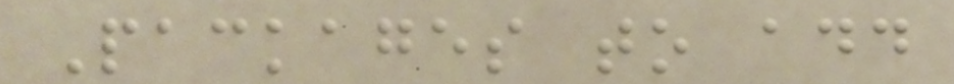Packages to add
